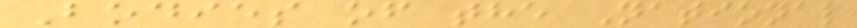Bodies of the National
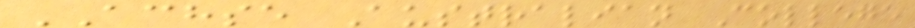ACHSE Australian College
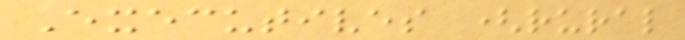Executives (rural
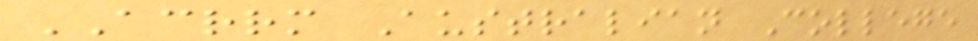ACRRM Australian College
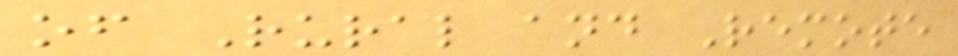of Rural and Remote
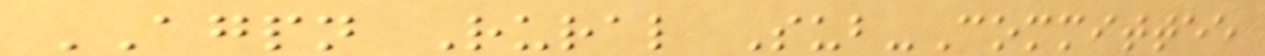AGPN Rural Sub-Committee
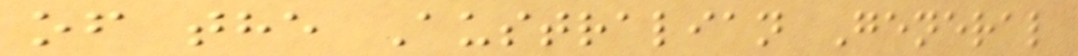of the Australian General
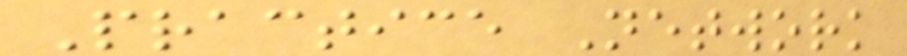Practice Network
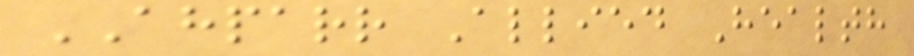AHPARR Allied Health
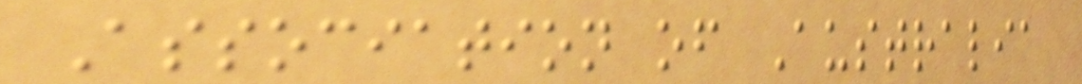Association of Australia
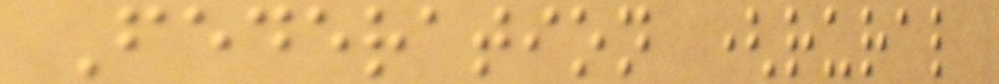Federation (rural
